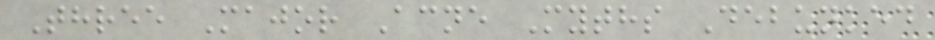Three Major Acne Myths Debunked
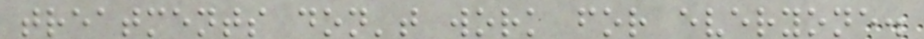treatments don't work for everyone.
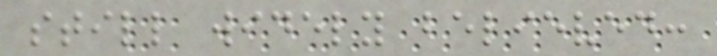still widely believed:
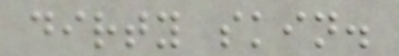dirty skin.
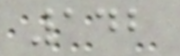142
